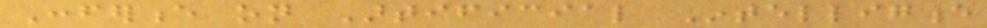Conference on Artificial Intelligence
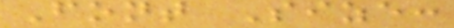Font Size:
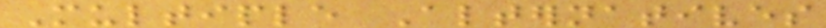Multiple Alternatives
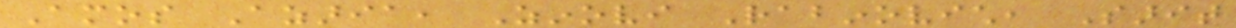Amos Azaria, Zinovi Rabinovich, Sarit
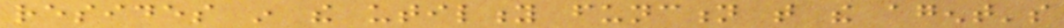resides in the utility function that the agent's
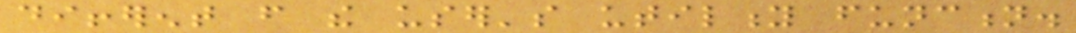different from the user's utility function.
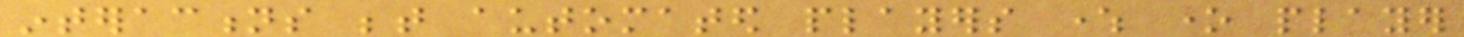interactions between automated players where one player
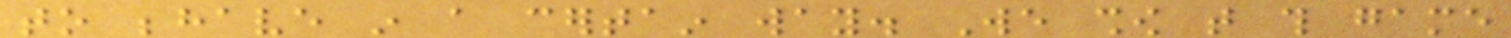to behave in a certain way. We show that this game
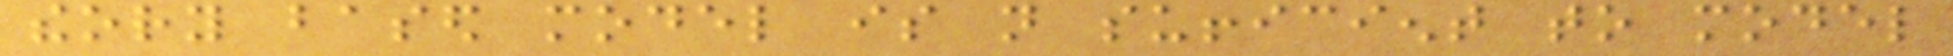theory based model is not sufficient to model
